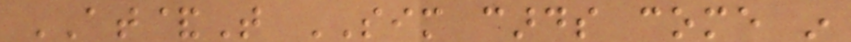AT&T SIM cards come in
